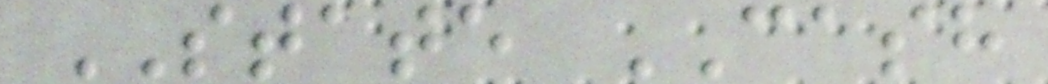STATE CASH
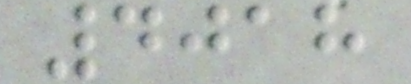4018
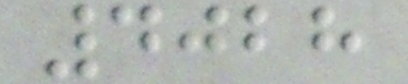4028
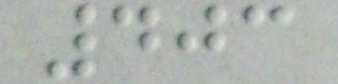403
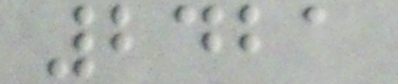2421
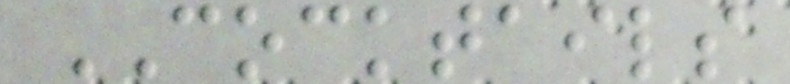COCKTAILS
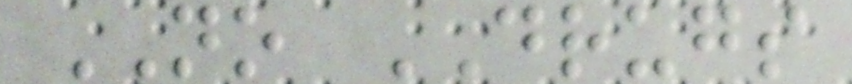NO DRUGS
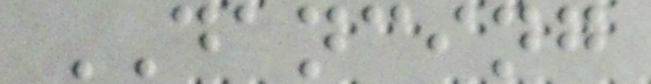DANCING
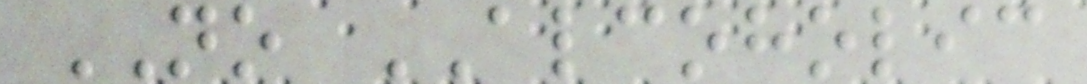NO ALCOHOLIC
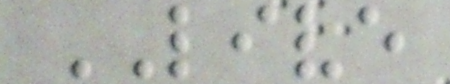LIVE
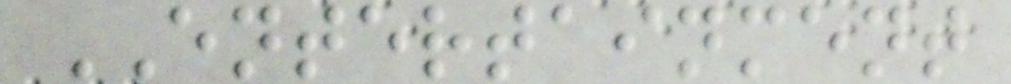ENTERTAINMENT
